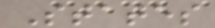States
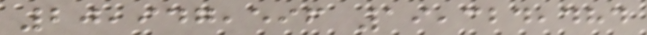20,947,596 19,324,484
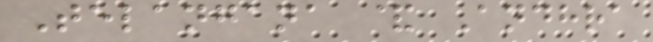Telangana & Andhra
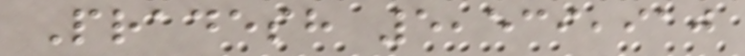Pradesh 5,539,910
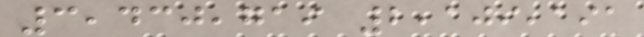3,430,719 2,109,191
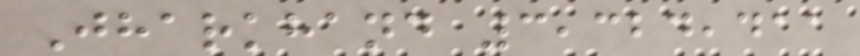Jharkhand 3,324,411
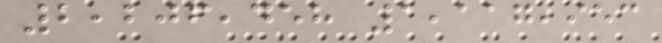2,206,458 1,117,953
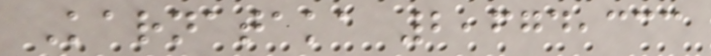Karnataka 2,674,333
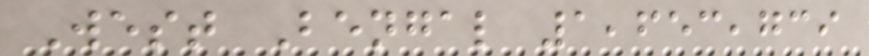West Bengal 1,653,739
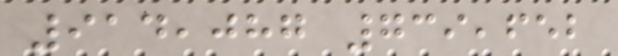914,087 739,652
